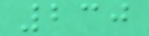230
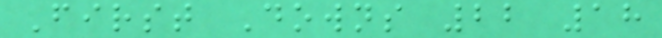First Downs 22 18
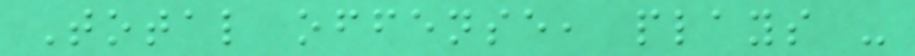Total offense, plays -
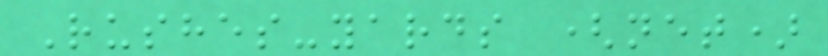Rushes-yards (net)
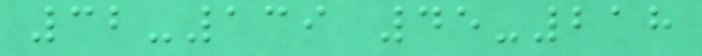32-139 45-218
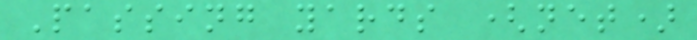Passing yards (net)
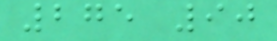275 90
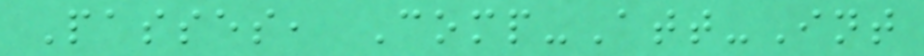Passes, Comp-Att-Int
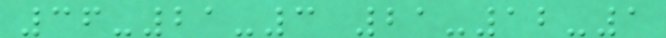36-21-3 21-12-1
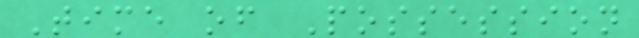Time of Possession
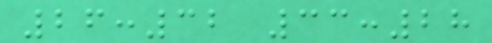26:32 33:28
